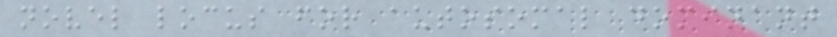novel locus for autosomal dominant
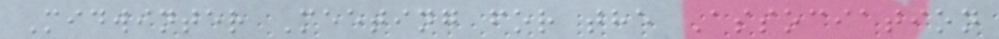Midwinter Meeting for the Association
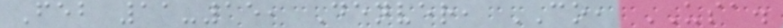Feb 11-15, Denver, CO, USA.
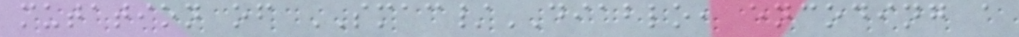mutation of SMAC/DIABLO, encoding a
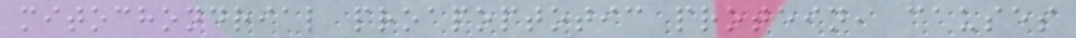mitochondrial proapoptotic protein, causes
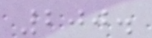200.
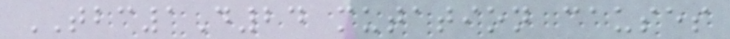TBC1D24 mutation causes
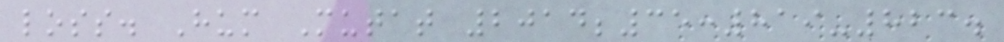loss. Hum Mutat 2014;35:819-823.
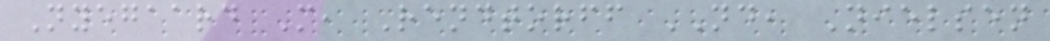Nyegaard M, Rendtorff ND, Nielsen
